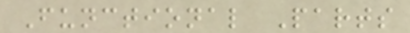Functional Parts
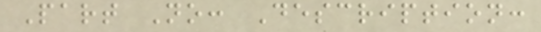Part No: Description:
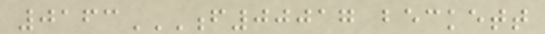0163F00017 BECKETT
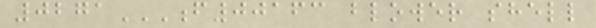0271F00163 BLOWER SHELL
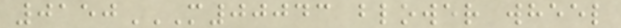0150M00043 BLOWER WHEEL
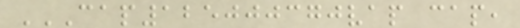CAP125000370VAP CAP,
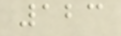123
